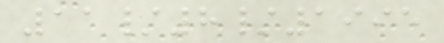11/8/1995
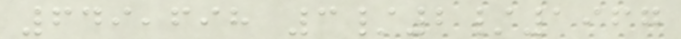649,698 3/2/1967
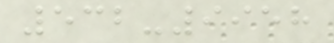532-9958
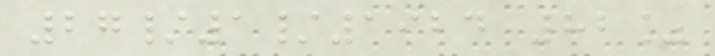27/1/1924 82%
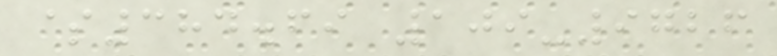$384.69 109-9726
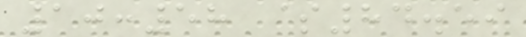10:58 $84.59
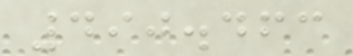490.463
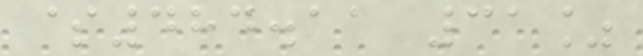$484.11 31%
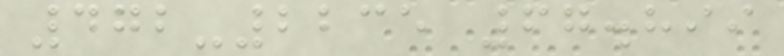472-2235 67.899
